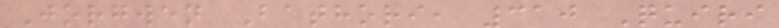Jorgwen Bathori, 310 Quiri
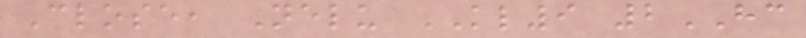Close, Nelu KL9 2HC
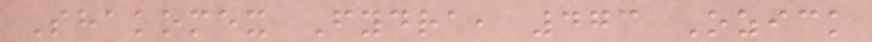Shakomex Fydra, 473 Ozick
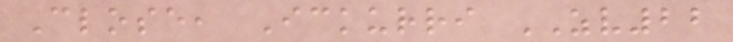Close, Ickurri ZV22
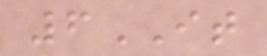6IT
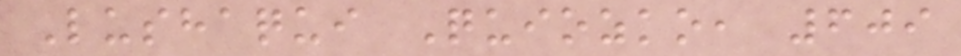Lushaqui Quiozko, 609
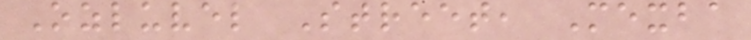Ozluvel Street, Mexba
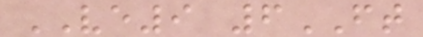VE9 6FT
